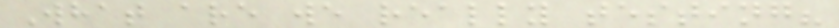What are we really testing?
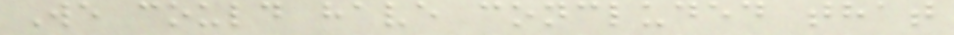We could have concluded that
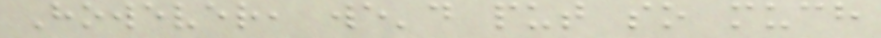However, we'd put so much
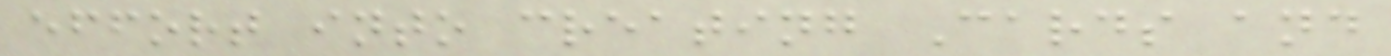effort into creating Cards and
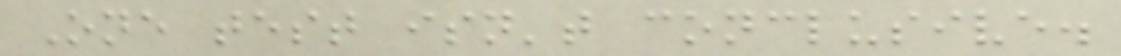One test isn't conclusive.
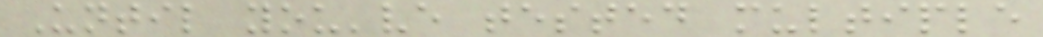Until you've tested multiple
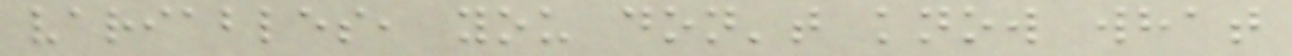variables, you don't know what
